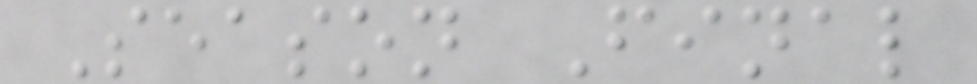Season Final
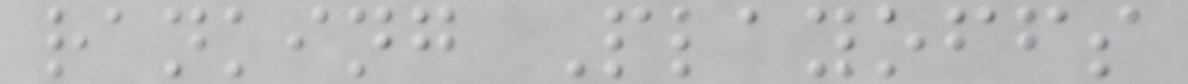ranking Playoffs
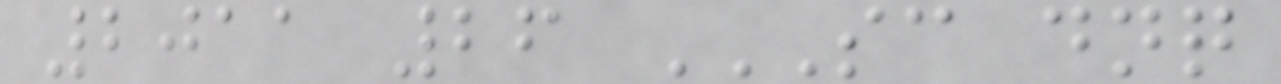2011 26 SC DNQ
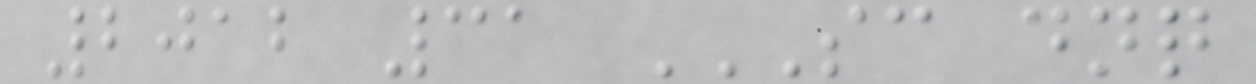2012 31 SC DNQ
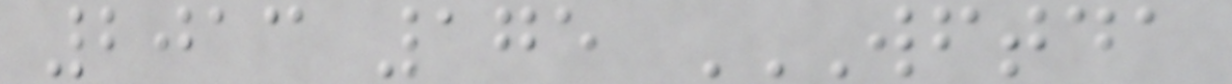2013 175 WFTDA
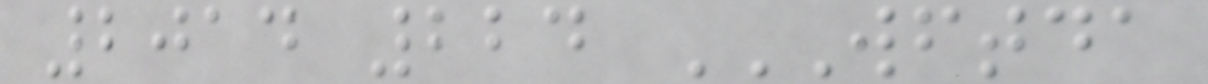2014 224 WFTDA
